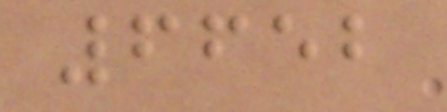6652
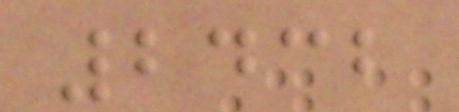2432
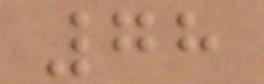78
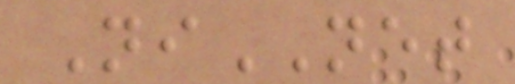NiNET
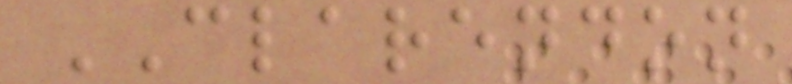CLARENDON
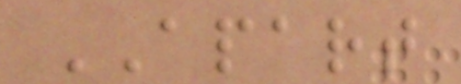APART
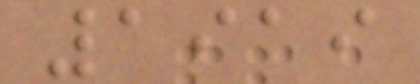1919
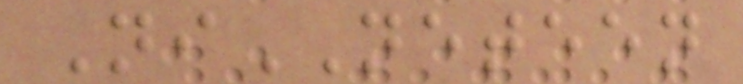NiNETEEN
